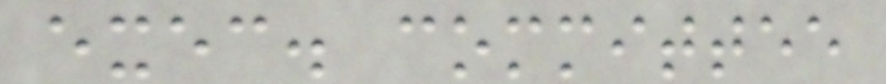exec. committee
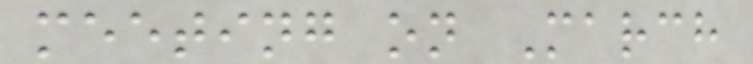meeting on March
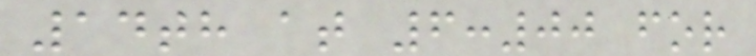14th at 6:00 for
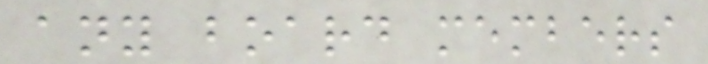any board members
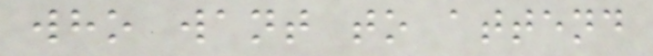who want to attend
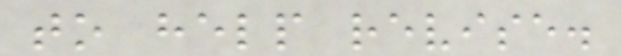to help revise.
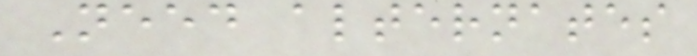Need alternates
